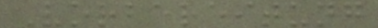Vorbereitung
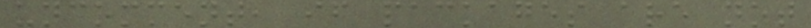uncomment, if packages are not
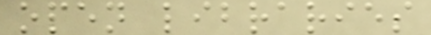open libraries
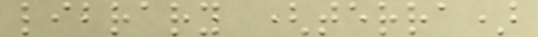library (terra)
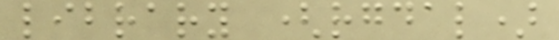library (rgdal)
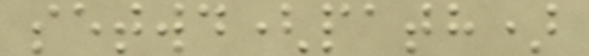setwd(path)
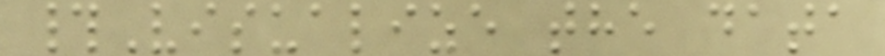#Visualize the data
